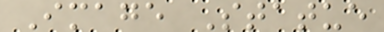Image Statue
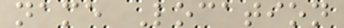name Location
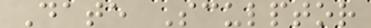Date Sculptor
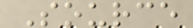Source
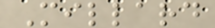Millard
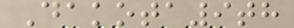Dakota9th
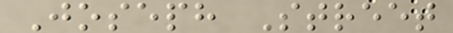Joseph Street
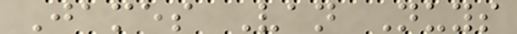James Van Nuys
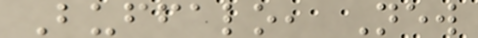Buffalo, New
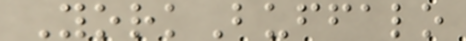YorkBuffalo
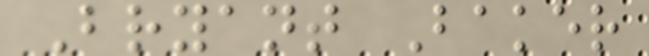Bryant Baker
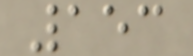153
